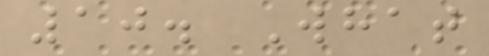10. What
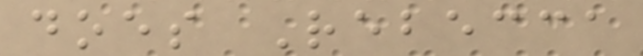does Rebecca
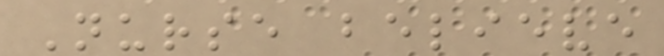Nurse believe
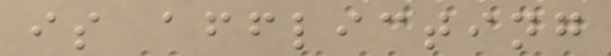is afflicting
